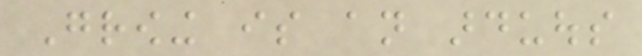Growing is an arduous
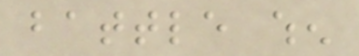battle when
